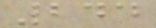244
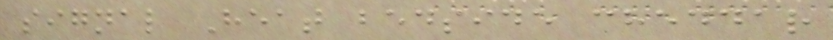signal Heat bedside cheddar
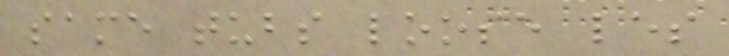same tubs loose les
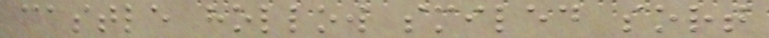castle hollow smiled sort
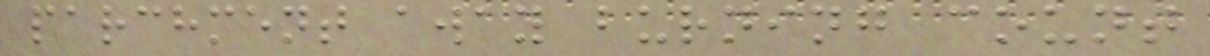parchment away burning count
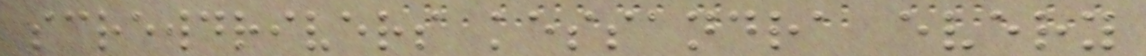screwdrivers kessandra every
